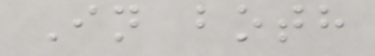In both
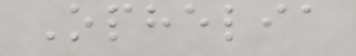Ophelia
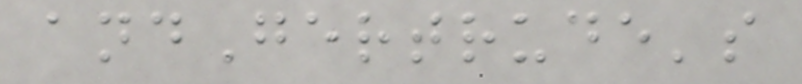andGertrude's
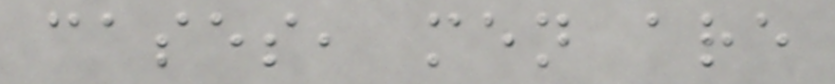cases, men are
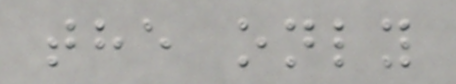the only
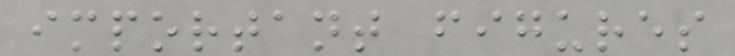important figures
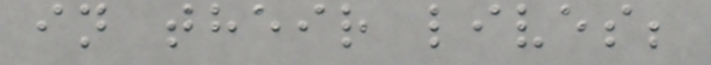in their lives;
